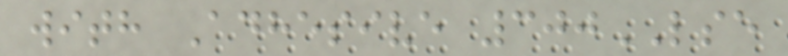with Adhesive 300LSE
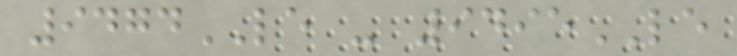9474LE - 9495LE
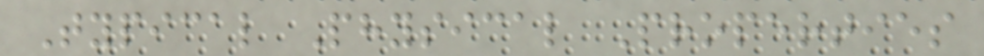Typical Physical Properties
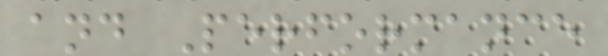and Performance
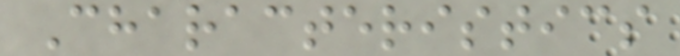Characteristics
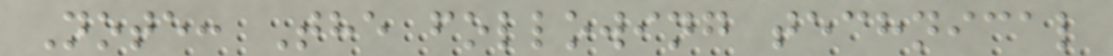Note: The following technical
